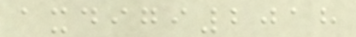axdigi2018
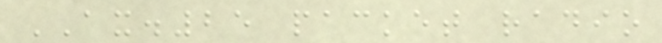AX.25 packet radio
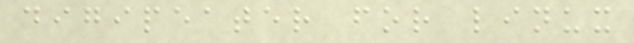digipeater for linux
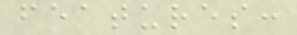features:
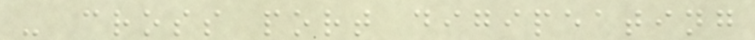- cross port digipeating
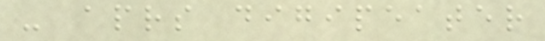- aprs digipeater
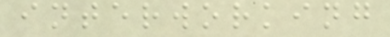interworking
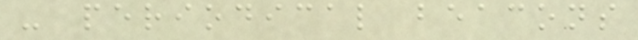- periodical beacons
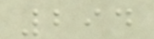294
